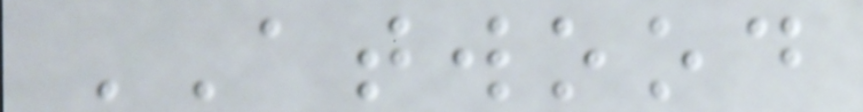ATWOOD
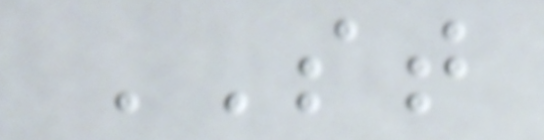ST
